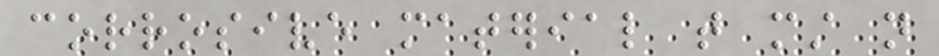corrosive material that must not
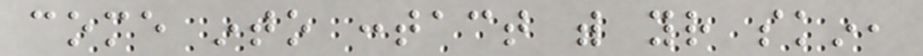come into contact with your skin,
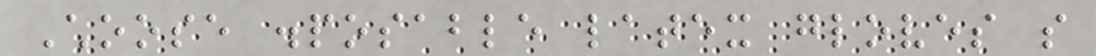Choose disposable latex gloves so
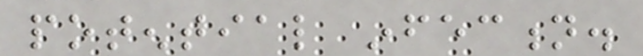potential infection.
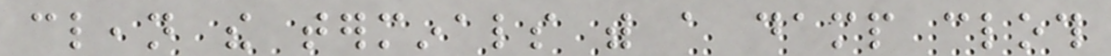clean the terminals with a damp cloth
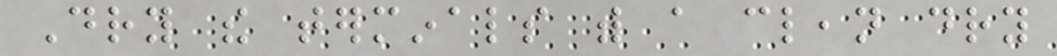Dry the terminals with a clean dry
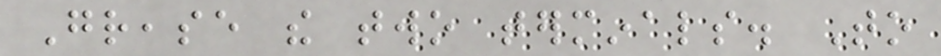Grease the two terminals. To
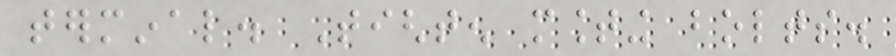terminal. Tighten mounting bolts.
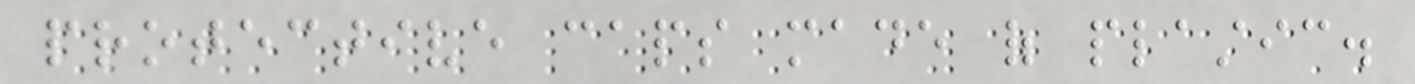protective caps made of plastic.
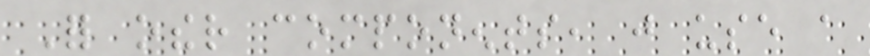For other components, just use a
